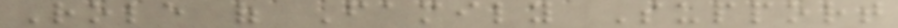Role of Family Support
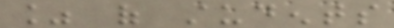% of students
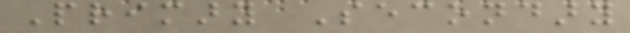Primary Secondary
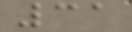31
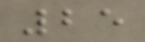25
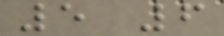5 6
